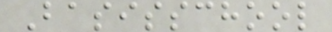Basisschool
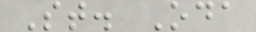St. Oda
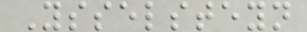Ysselsteyn
